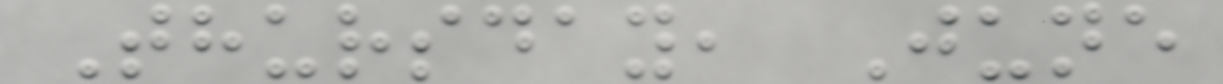Thursday, June
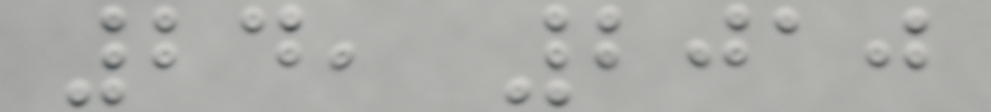24, 2010
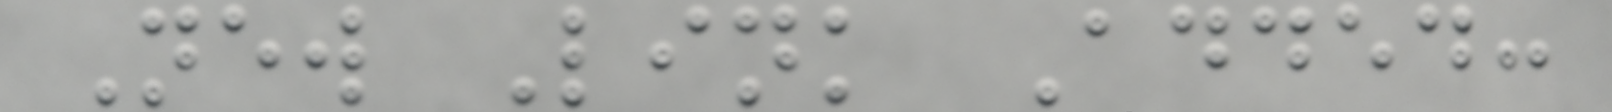New Link Added:
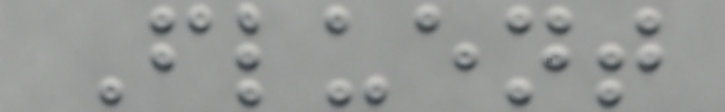Fluent
